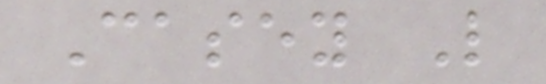Casey L
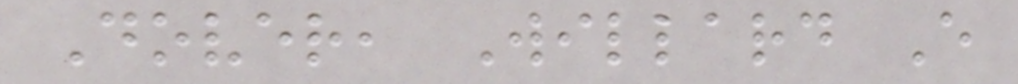Dover, Willard E
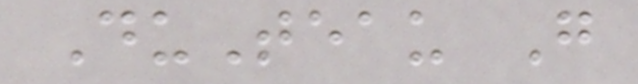DuTeau G
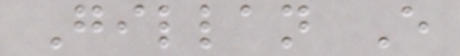Gillan E
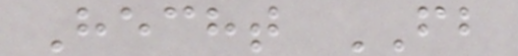Hecht FB
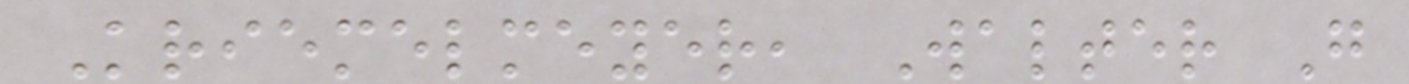Kriemelmeyer, Walter G
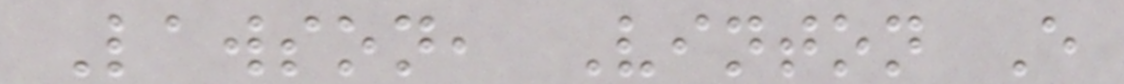Lawson, Vinton E
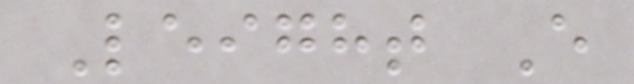Leight E
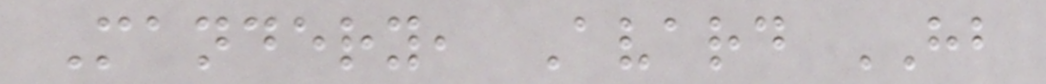Mandery, Avard HB
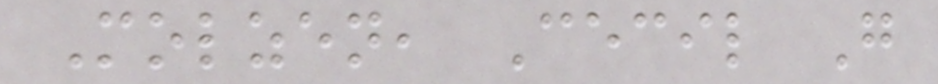Molzen, Cecil G
